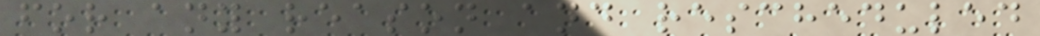for any reason and rescheduled
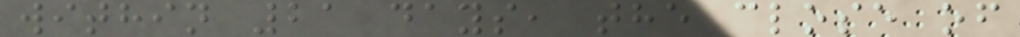within 21 days, the close of
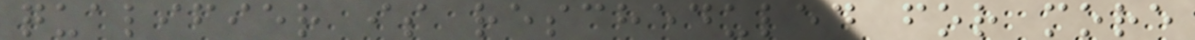qualifier is rescheduled for more
